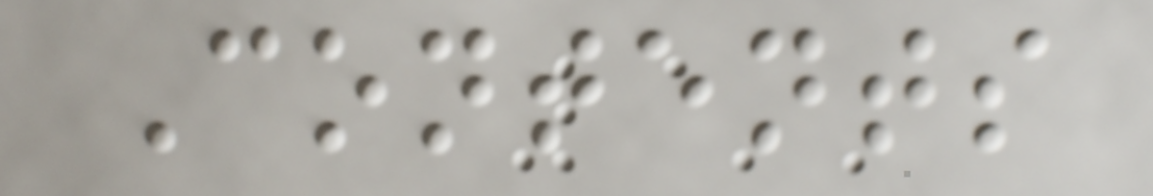Contents
